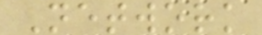Network
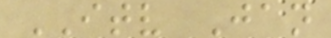ITV Jan
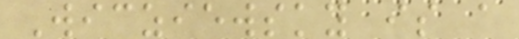Wicziewsky is a
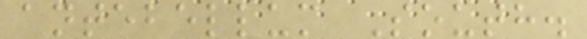antebellum South.
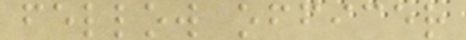fellow officer
